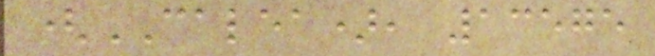(CALEA), 13575
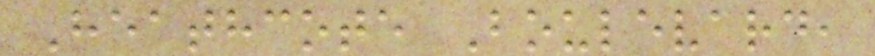Heathcote Boulevard,
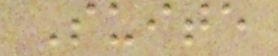Suite
